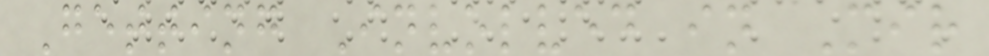Getting Involved in Mir
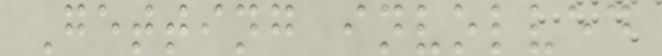Getting involved
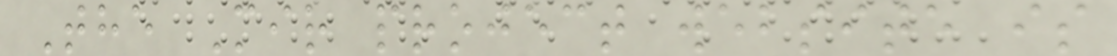The Mir project website is
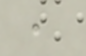,
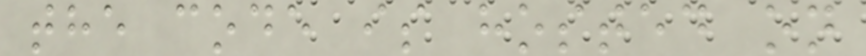the code is hosted on
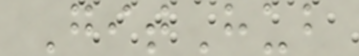GitHub
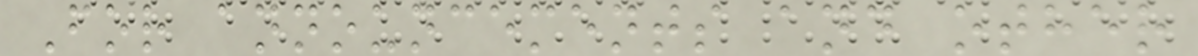For announcements and other
